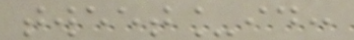tweet_id:
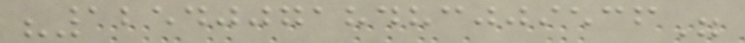"125400718483009536"
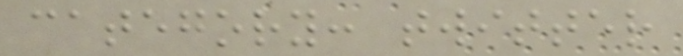category: twitter
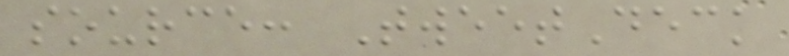source: TweetDeck
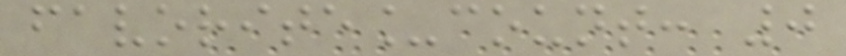favorite_count: 0
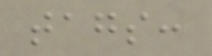tags:
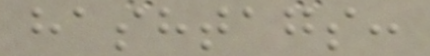hashtags:
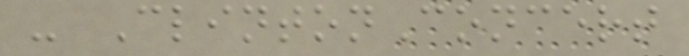- ClintonConcert
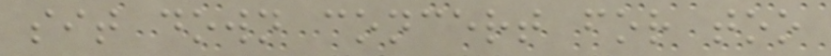sit down concert for too
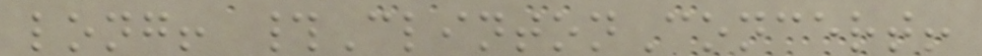long! #ClintonConcert!
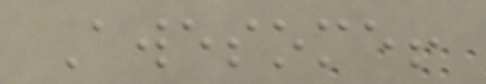Awesome!
